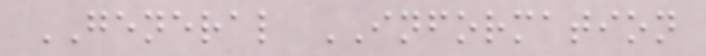GENERAL INFORMATION
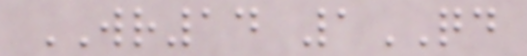WR14 1QD
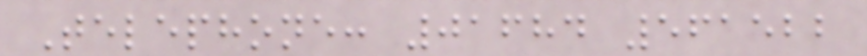Telephone: 01684 561522
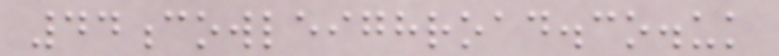44cowleighroad.co.uk
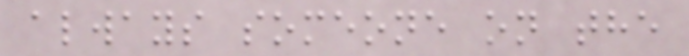always someone on the
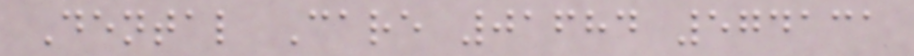Dental Care 01684 574131
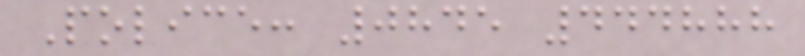Police: 0845 444888
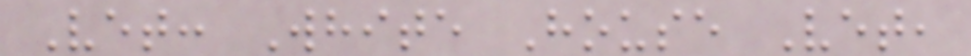Vet: White House Vet,
